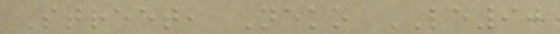Street, Neko LE90
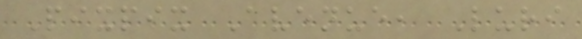Pixpix Avenue, Luri
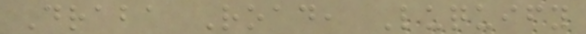Draba Road, Luquify
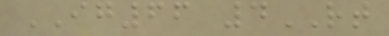IG66 4RT
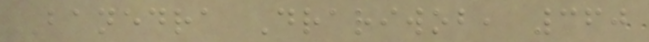Banedra Drariwob, 360
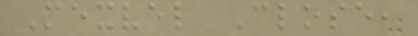Mexvel Close,
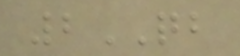2QB
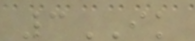3IK
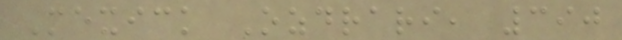Mexick Ozdrari, 390
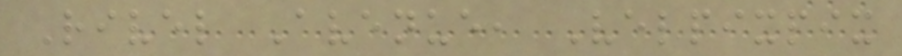Rivel Avenue, Velpixpix
